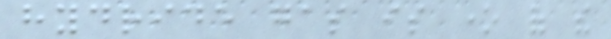hydride gas is one of the
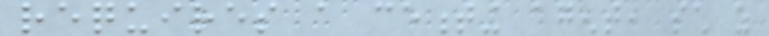requires a cementing agent, such as
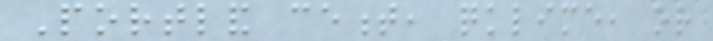Portland cement, quicklime, or
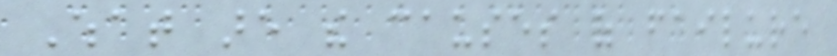What are the causes of failure
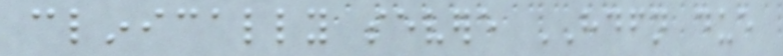clinically severe HDFN due
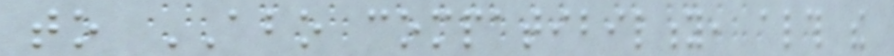to ABO compatibility, although the
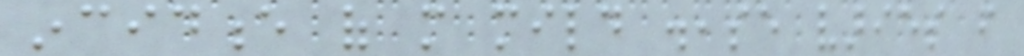incidence of more mild disease varies from
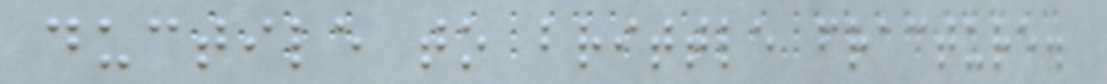ductile to brittle fracture.
